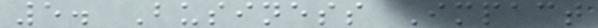5. Business Impact
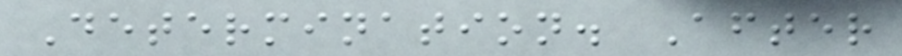Determination. After
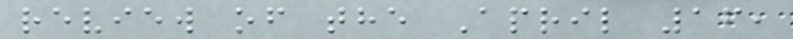review of the April 16,
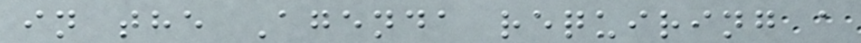in the Agenda requiring a
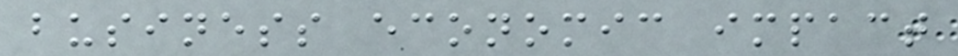business economic impact
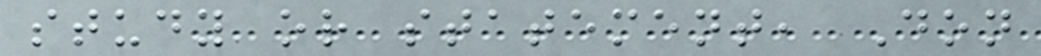study or statement, Don
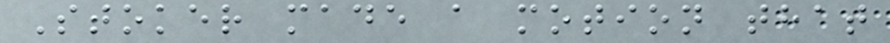Stoker made a motion that
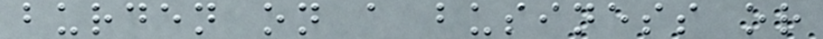burden on a business or
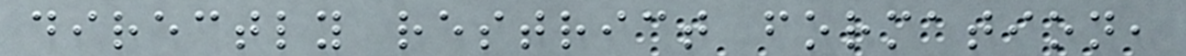directly restrict formation,
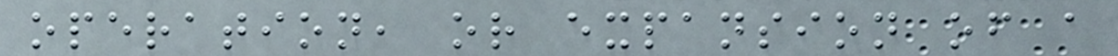operation, or expansion of a
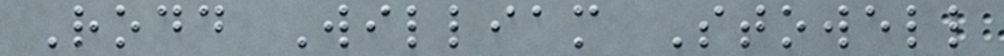Rodd William Stowell
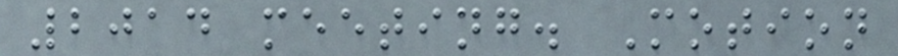2014 meeting. Motion
